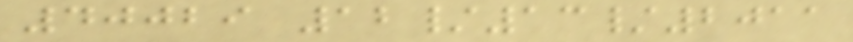40029 12/13/2011
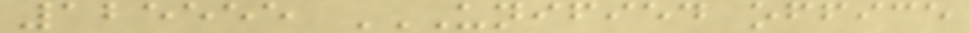125555 UNIFIED OFFICE
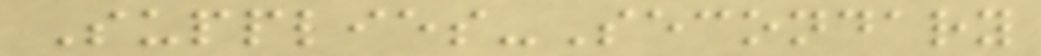Supplies-Secondary
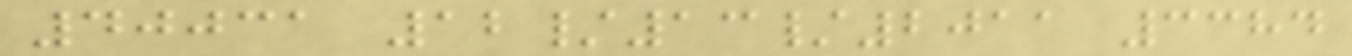40031 12/13/2011 3384
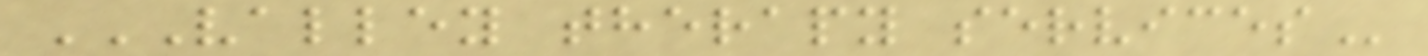VALLEY THERAPY SERVICES
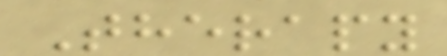Therapy
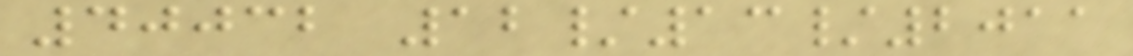40032 12/13/2011
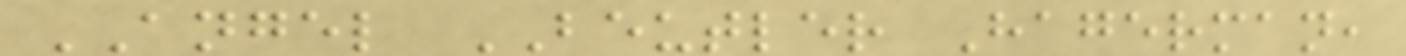ANGEL BEUTLER Hagerman,
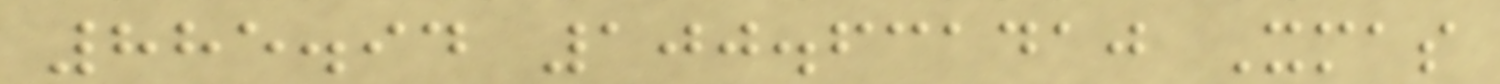885.94 100.631410 Xmas
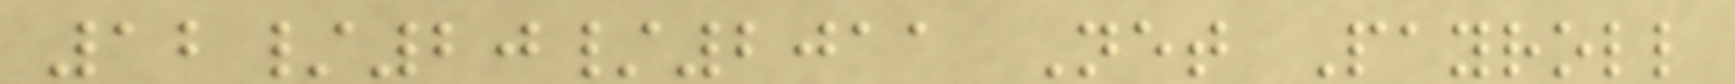12/20/2011 Net Payroll
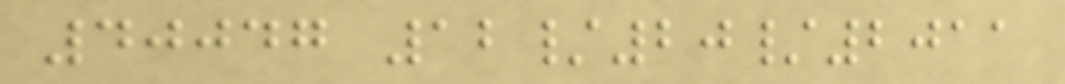40047 12/20/2011
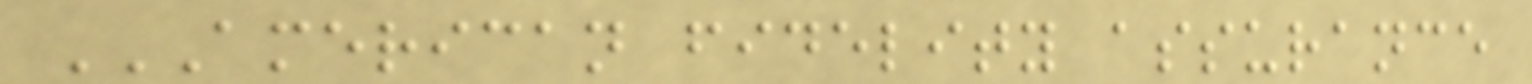AMERICAN FIDELITY ASSURANCE
